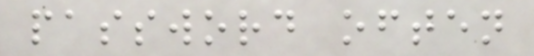password often
